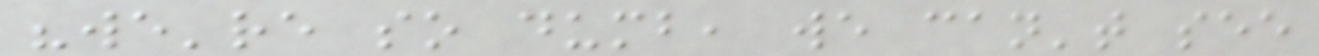"we're so dumb, we can't see
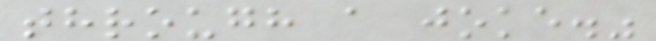through a joke."
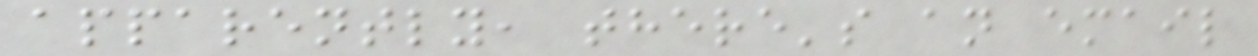apparently, there's an email
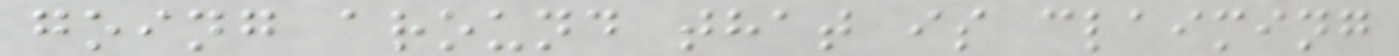going around that is claiming
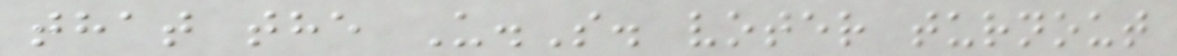that the U.S. voter turnout
